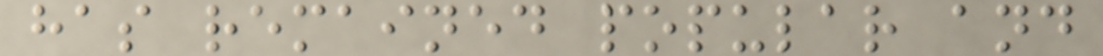has remained popular and
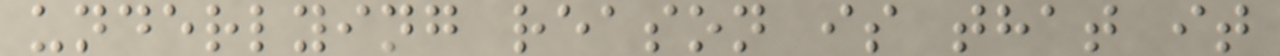underlying reason is that it
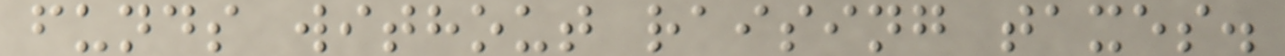funds without raising taxes.
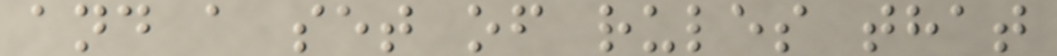and a set of rules that
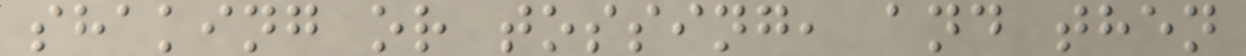shaking or tossing, and then
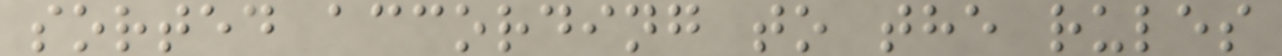sorted according to the rules
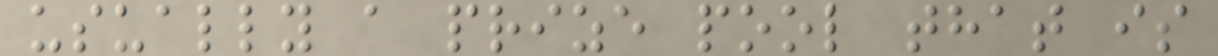usually a prize pool that is
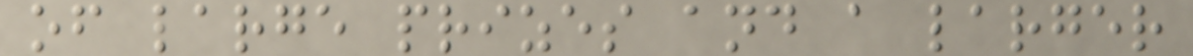of large prizes and a larger
